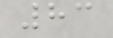83
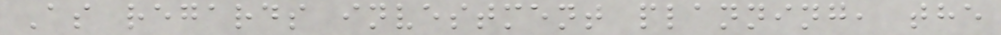As regards investment planning, the
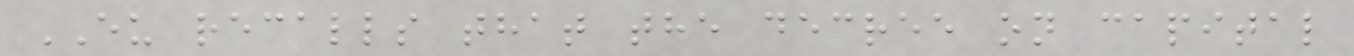EU recalls that the decree on capital
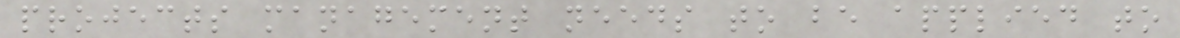projects management needs to be applied to
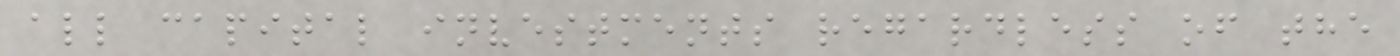all capital investments regardless of the
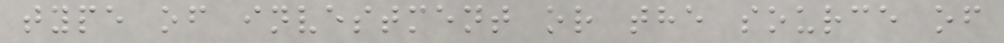type of investment or the source of
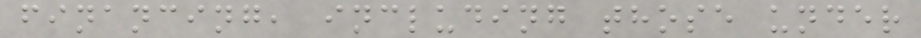financing, including those under
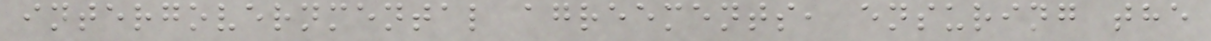intergovernmental agreements, ensuring the
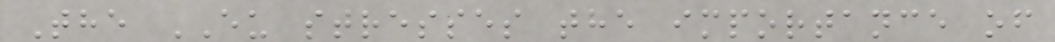The EU stresses the importance of
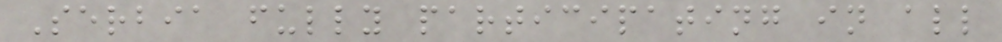Serbia fully participating in all
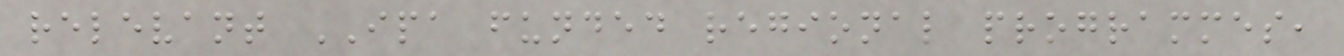relevant IPA funded regional programmes,
